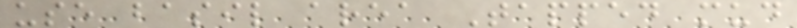use basil area Tapped mud
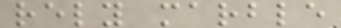rely marble
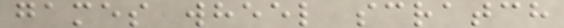games wheel scratch
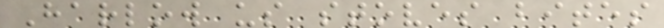Harlow us stoves bites
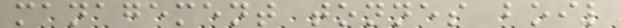management tonnes boil
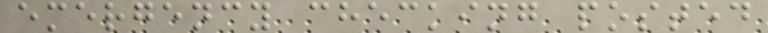emergency checking posted
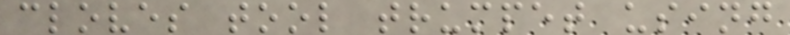cloves tool trumpet using
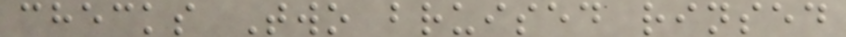checks Two bruised rinsed
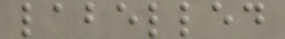labelled
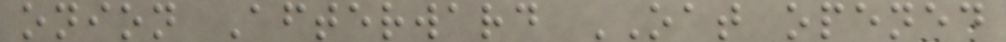onion Afterward OAT opened
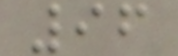96
